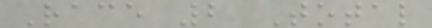Race 2 Total
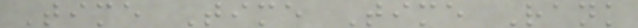Time Time Time Rank
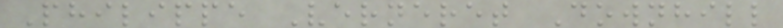Philippe Verneret Downhill
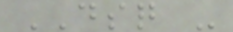DSQ -
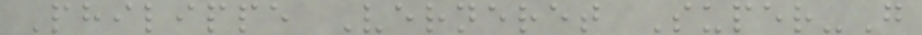Philippe Verneret Super-G
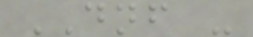DNF -
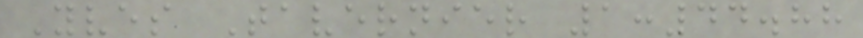Yves Tavernier 1:44.88
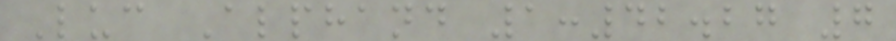Luc Alphand 1:42.27 7
